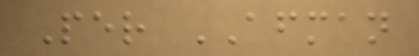Per AFMAN
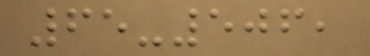65-506,
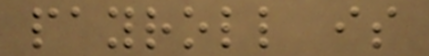payroll is
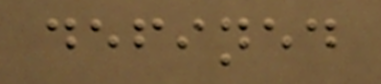defined
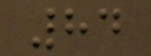84
